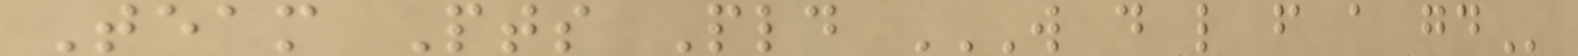Team Pts Pld W D L F A GD
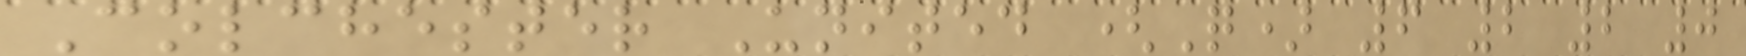Colchester United (Q) 6 2 2 0
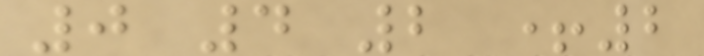0 4 2 +2
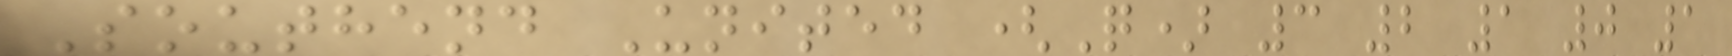Southend United (Q) 3 2 1 0 1
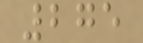275
